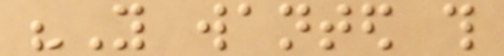"You wanted this
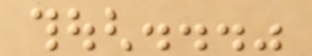though..."
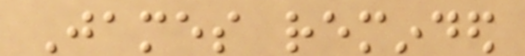James reminded
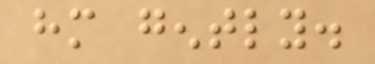him gently.
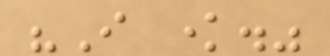"I know."
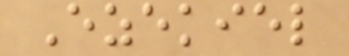Ezekiel
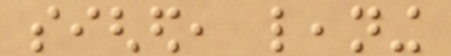sighed, leaning
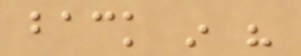back in his
